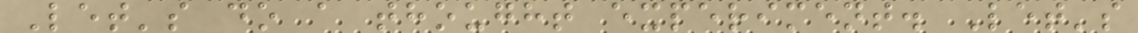Let's do a thought experiment. Let's
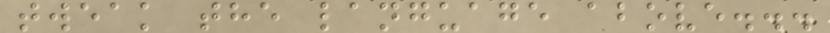tweak the language above...
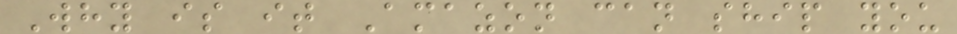Why is it Amazon can ship you
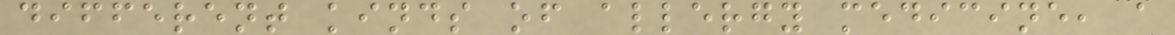different kinds of allergy medicine, a
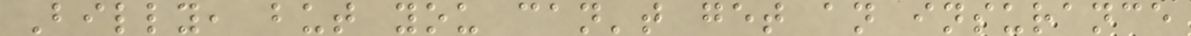Billy, but you can't get an insurance
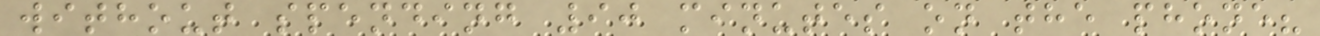without spending 90 minutes on the phone?
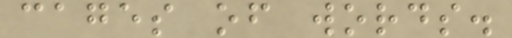cages of words.
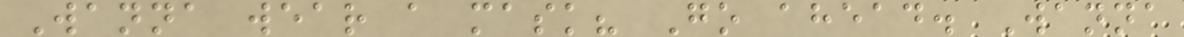Wanna wear a mask? Go ahead. Wanna
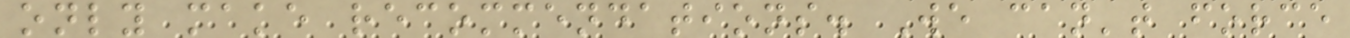only make recommendations. We can't force
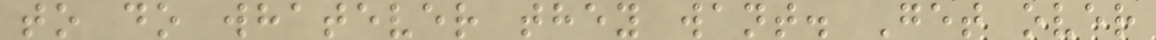to do whatever they want. Get over
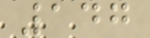147
